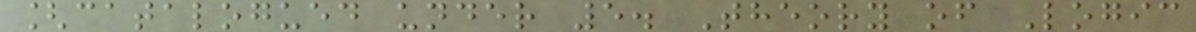[catalogued under 5. Theory of Logic
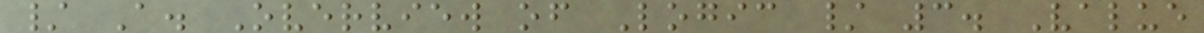/ A. Overview of Logic / 3. Value
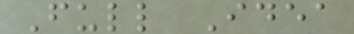Full Idea
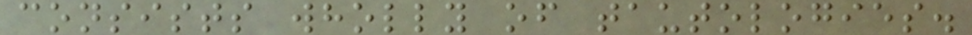consists wholly of tautologies.
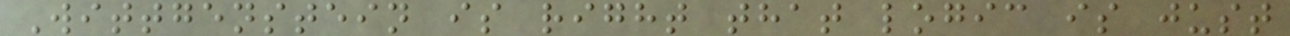Wittgenstein is right that logic is just
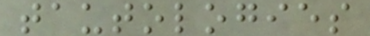tautologies
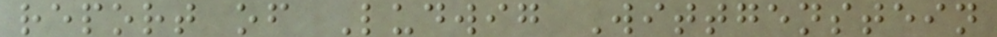report of Ludwig Wittgenstein
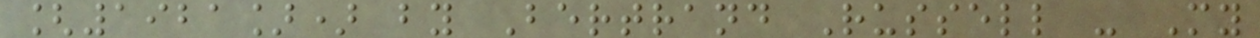[1921]) by Bertrand Russell - My
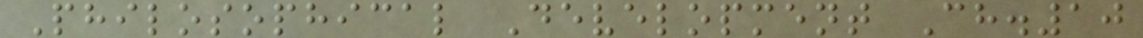Philosophical Development Ch.10
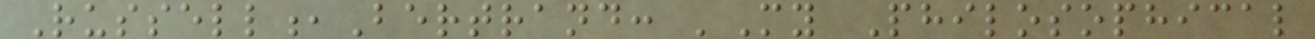Russell,Bertrand: 'My Philosophical
